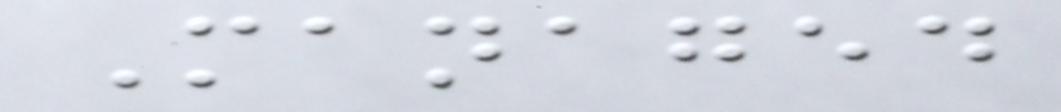Managed
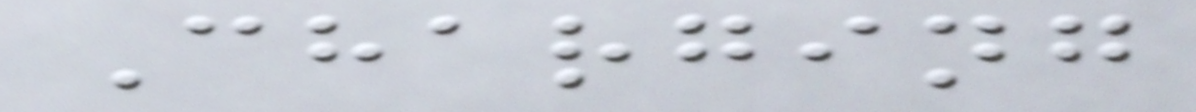Charging
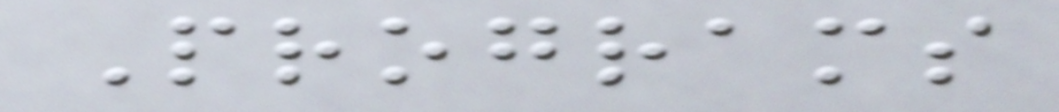Programs
